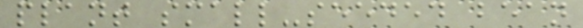plant small-seeded bean
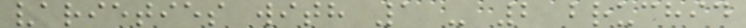varieties with 1 - 2 bruchid
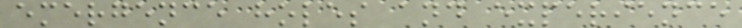emergence holes and experience
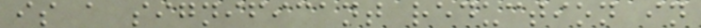is a significant reduction in
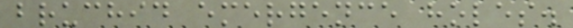bruchid emergence holes.
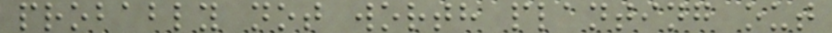probably not worth planting out
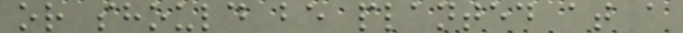or should be planted at a
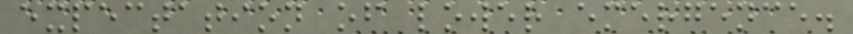expectation of lower emergence.
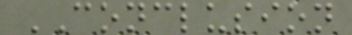CONCLUSION
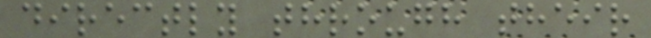directly through their
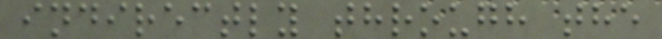indirectly through the
